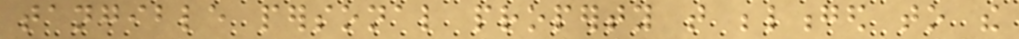tangible personal property that belonged to the
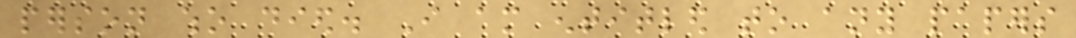person who died. I am entitled to any papers
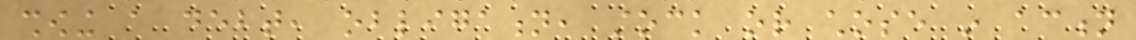showing a debt, obligation, stock or chose in action
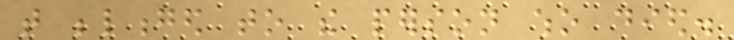that belonged to the person who died.
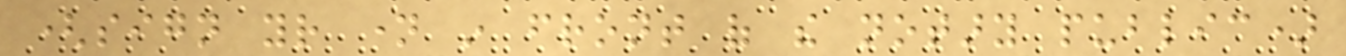(sign your name in front of the notary public)
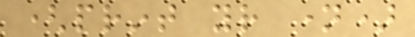(print your name)
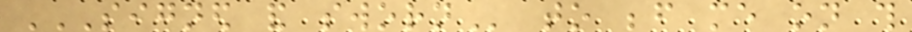SIGNED AND SWORN to before me on this
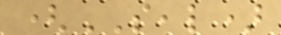(SEAL)
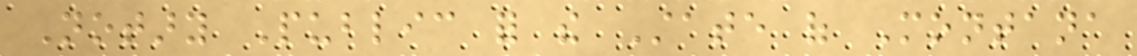Notary Public for the State of Montana
